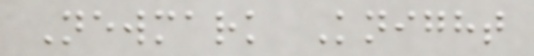Newmark Knight
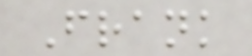Frank
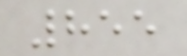855
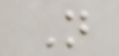N
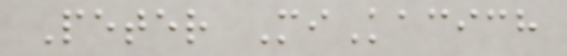Peter MiKacich
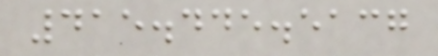415.445.5137
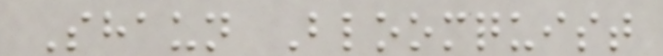Shaun Bloomquist
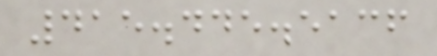415.445.5136
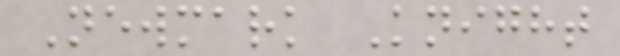Newmark Knight
